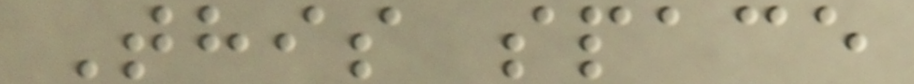This space
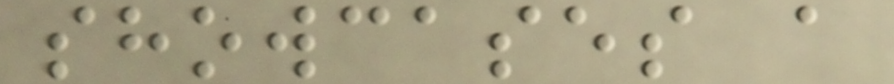showcases a
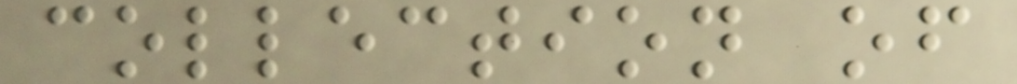collection of
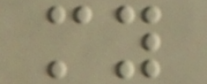my
